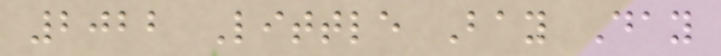2022 Little Bay Day
